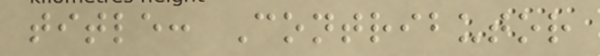title: Contributor
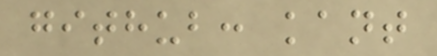github: kant
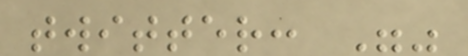twitter: ""
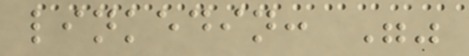linkedin: ""
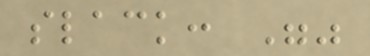slack: ""
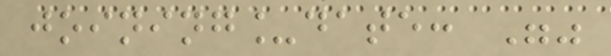joining_date: ""
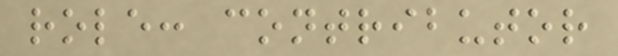role: contributor
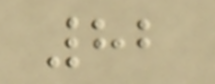82
